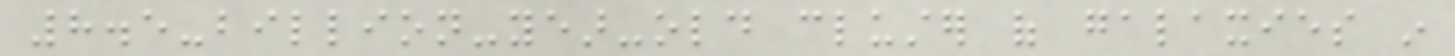8.5-billion-year-old cluster of galaxies in
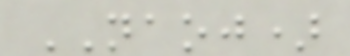NAOJ)
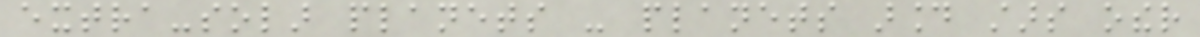extra-solar planets - planets around stars other
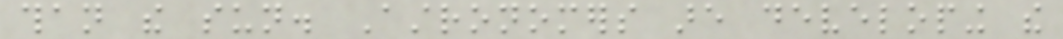than the sun. Astronomers are developing the
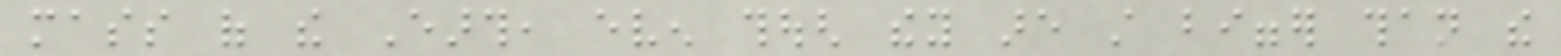mass of the Earth, even though they are still bigger than the
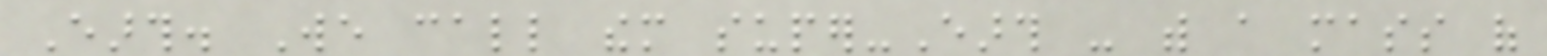Earth. We call them super-Earth - with a mass of
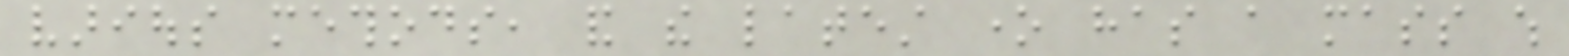various methods, and the latest one has a mass which
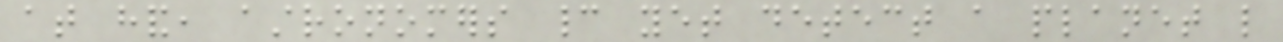at hand, astronomers cannot yet detect a planet like
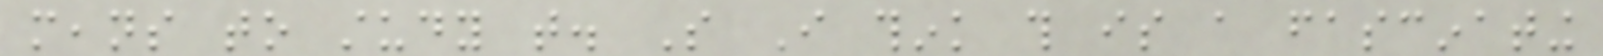means to study that. So I think this is a fascinating
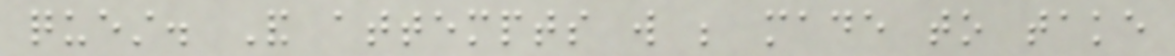quest. And attempts will be made to take
